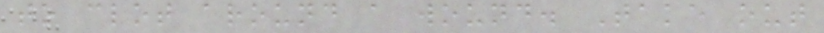to clot around a wound. Take out
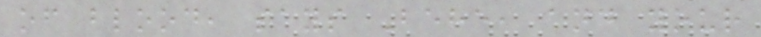of blood, says Behe, and your
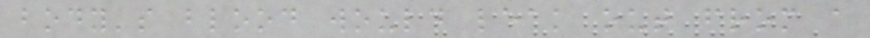body's blood would leak out from a
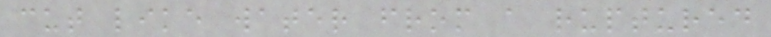cut like water from a ruptured
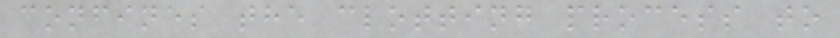confines the clotting process to
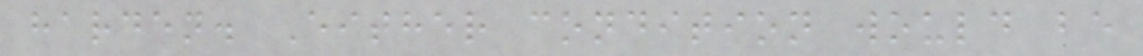harden. Either condition would be
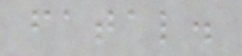fatal.
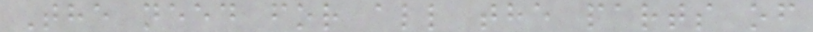The need for all the parts of
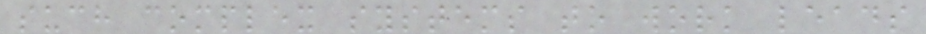such complex systems to work leads
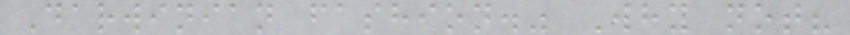Darwinian fashion." Why not?
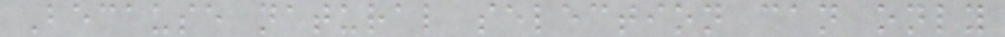Because natural selection can only
